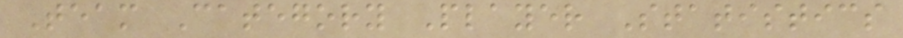Team Category Player Statistics
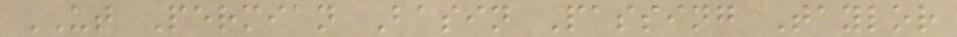UT Permian Basin Passing Taylor
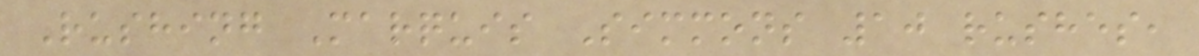Rushing Marquis Simmons 10 rushes,
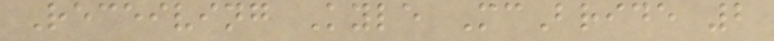Receiving Kyle McBride 2
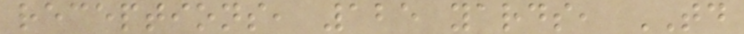receptions, 125 yards, TD
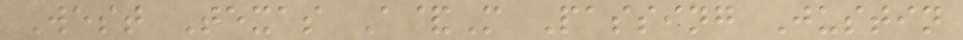West Texas A&M Passing Justin
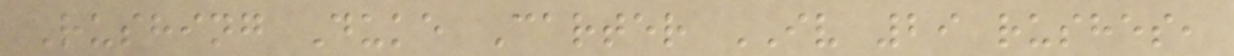Rushing Duke Carter IV 29 rushes,
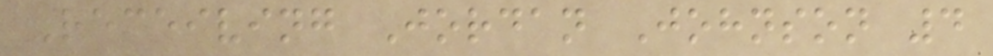Receiving Jordan Johnson 4
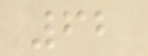62
